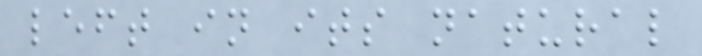left in its natural
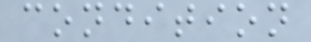condition
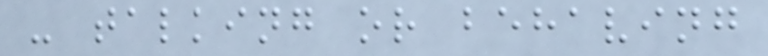- talking or behaving
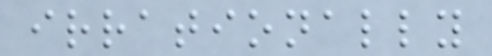irrationally
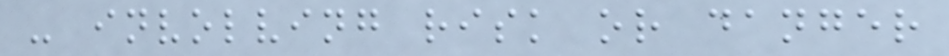- involving risk or danger
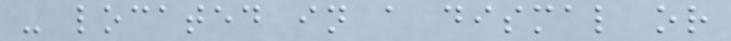- located in a dismal or
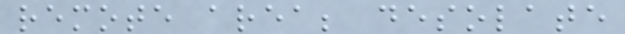remote area; desolate
